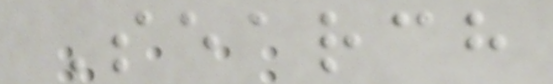Search
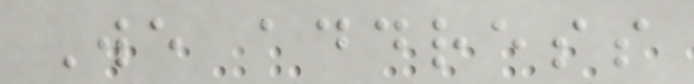We address
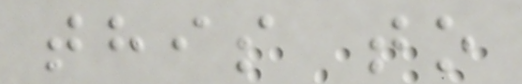this to
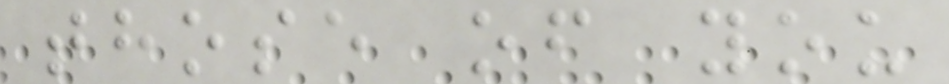those of you
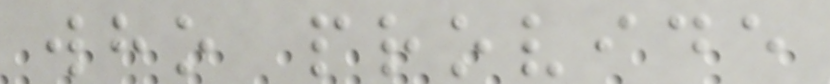who provide
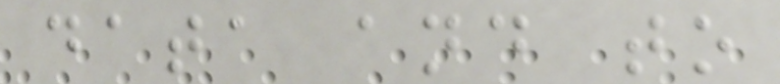data and to
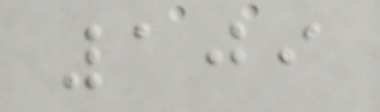109
